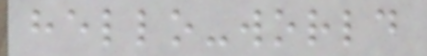hello-world
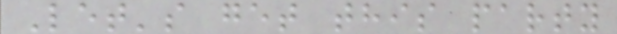Let's get this party
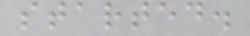started.
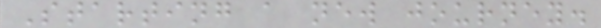Starting a new journey.
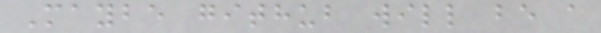Maybe github will be a
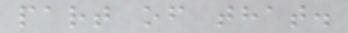part of that.
